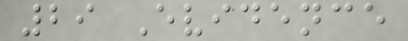29 Evidence
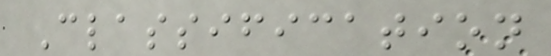Classification
